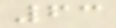63
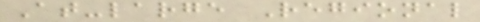At-large Regional
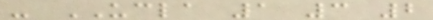- UCLA 1 3 2
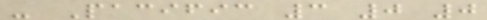- Pacific 3 0 0
